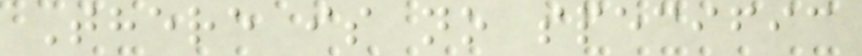There is no specific
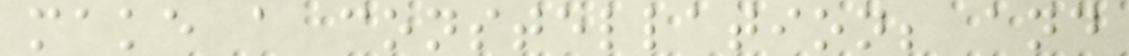make a constellation; and
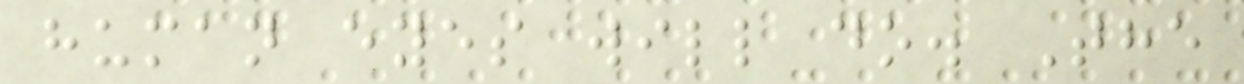human eyes will do. The
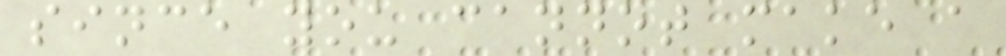since you cannot make a
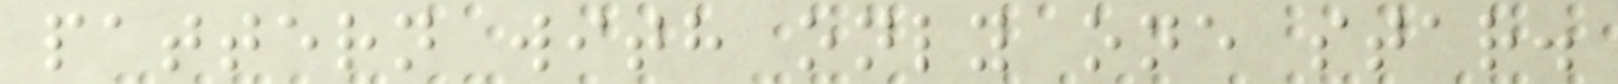pattern with only one star.
